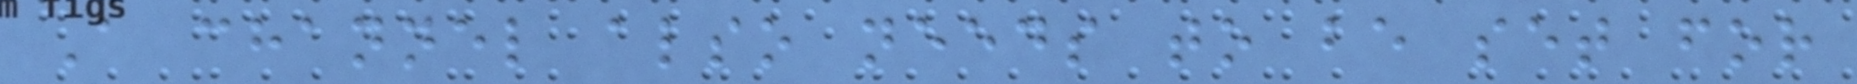A channel also needs to be set for
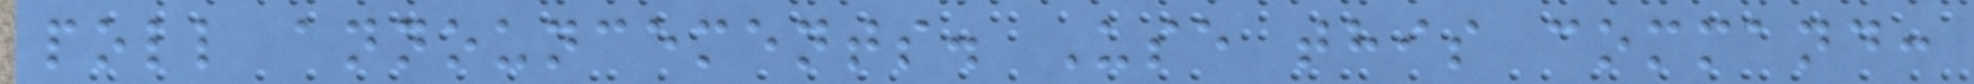poll announcements. Use this command:
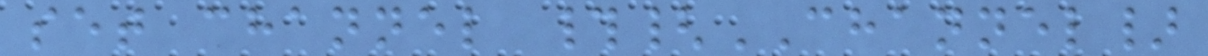set channel #{CHANNEL}
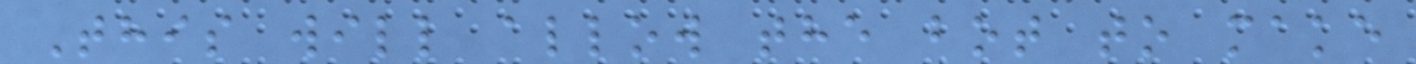This will allow the bot to make
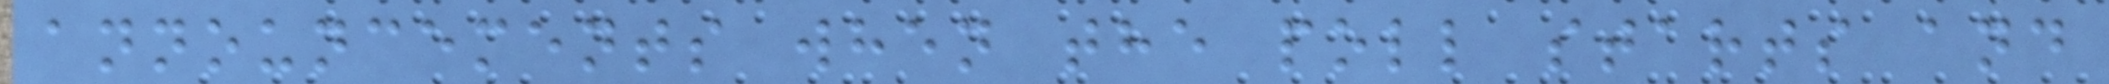announcements when the poll starts and
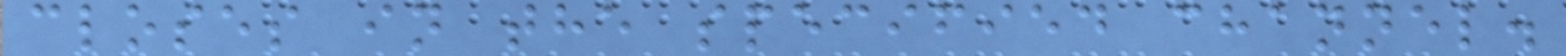closes in the specified channel.
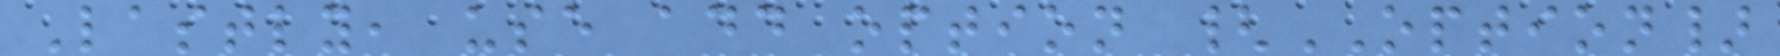Lastly, use add option {OPTION}
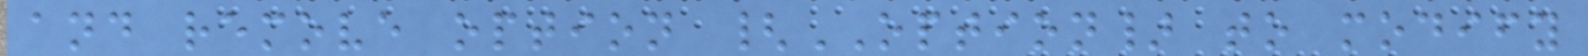and remove option {OPTION} to modify
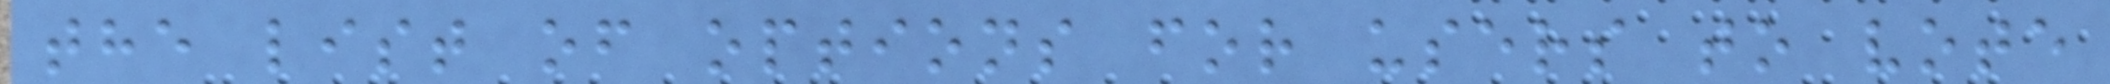the list of options for users to vote
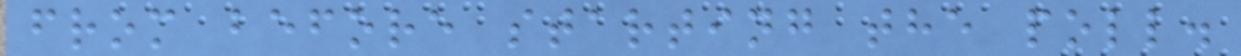from before starting the poll.
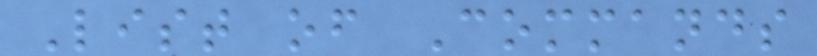List of Commands
